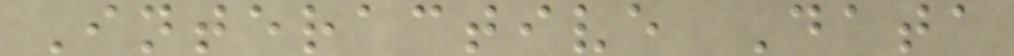Interactive Data
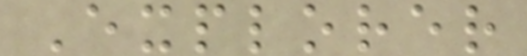Explorer
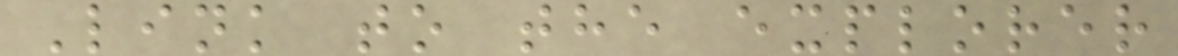Link to the explorer
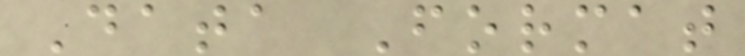Data Format
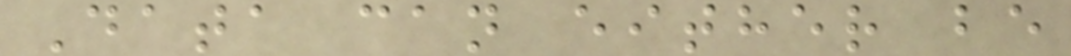Data can either be
